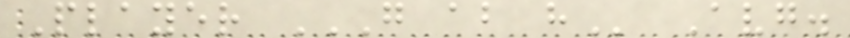Player G AB H Avg.
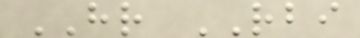HR RBI
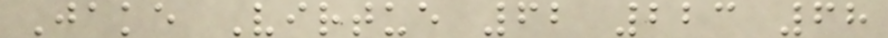Jake Virtue 62 223 68
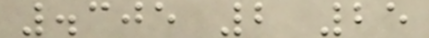.305 2 25
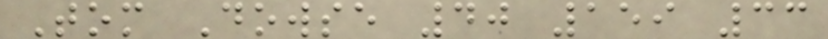Tom Dowse 40 159 33
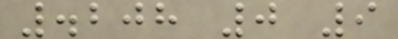.208 0 9
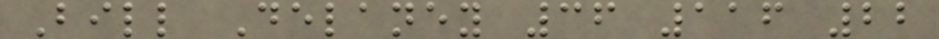Bill Delaney 36 116 22
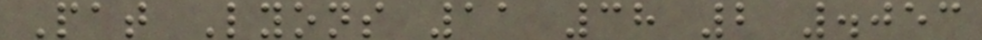Pat Lyons 11 38 2 .053
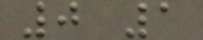0 1
